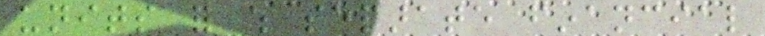units for which separate financial
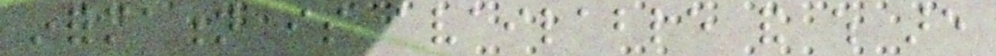information is available and which are
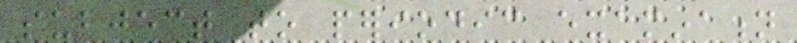subject to periodic examination
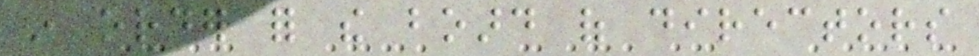in order for the board of directors
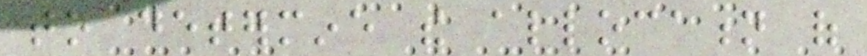to determine the allocation of
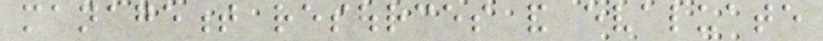management resources and evaluate
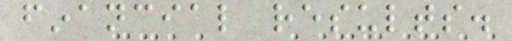financial results.
